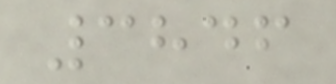3846
